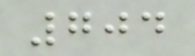704
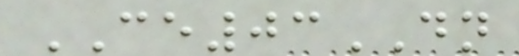CE03DN
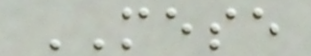MESE
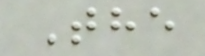The
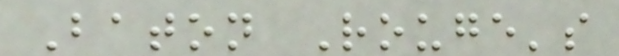Baton Rouge's
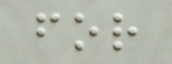for
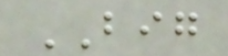BIG
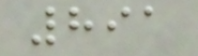891
